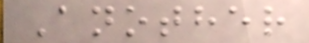Another
